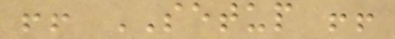!! SETUP !!
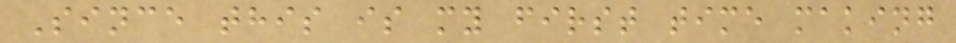Since this is my first time making
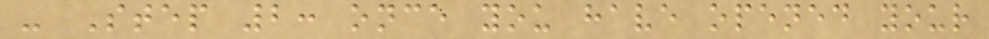- Step 2: once you have opened your
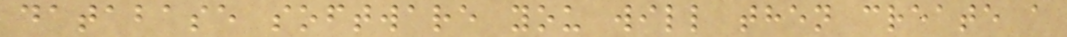database software you will then create a
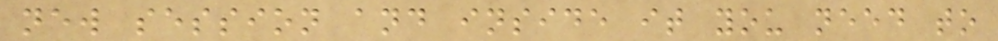new session and inside it you need to
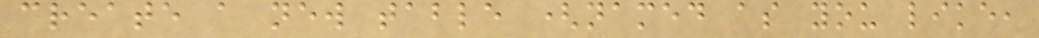create a new table (named as you like,
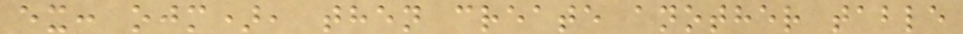ex: ojm), then create another table
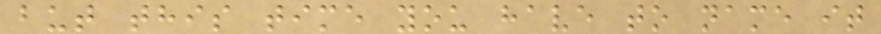but this time you have to name it
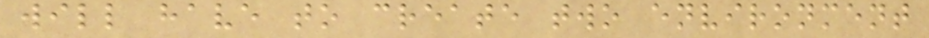will have to create two environment
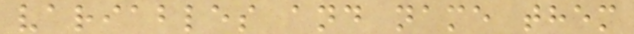variables and name them
